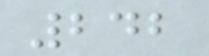242
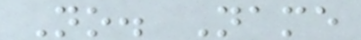No. Name
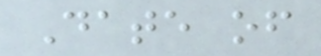Date of
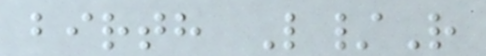birth L/R
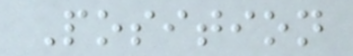Position
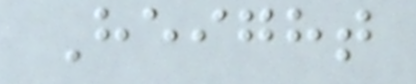Height
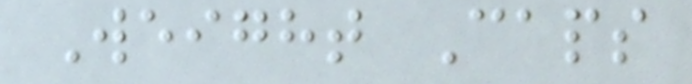Weight Caps
